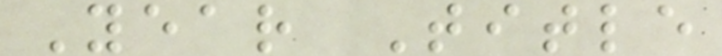Year Title
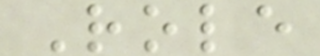Role
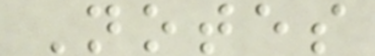Notes
